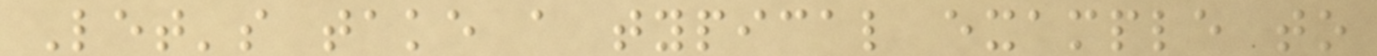Let's take a typical example to
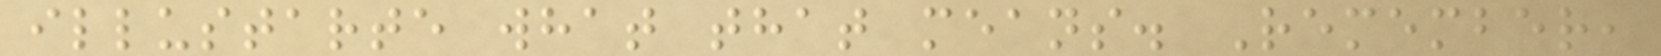illustarte what that means. Remember,
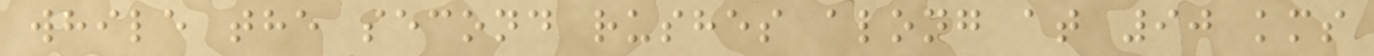while the second rushes along at 90 kms
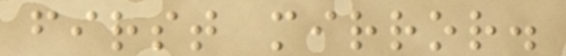first mirror.
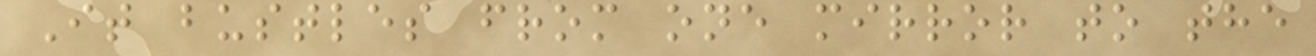It bustles from one mirror to the
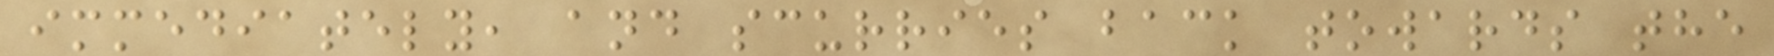immediately, and scurries back towards the
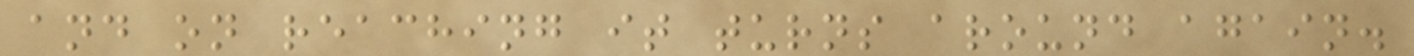and on reaching it turns around again.
